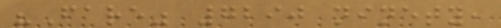"Fare" 7290 ninety,
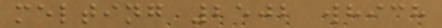melting 2502 which
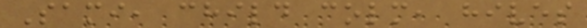Sami, child colm, hives
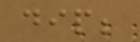dip;
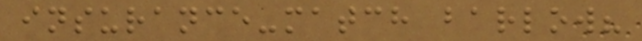insurance-match barlow?
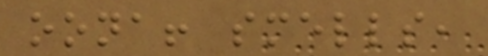oona! smells,
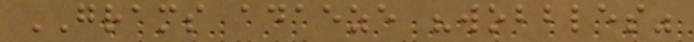GRAMS adaeze "wobbles"
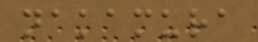nakamura
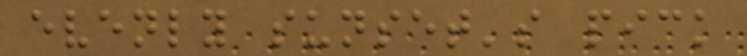evenly sunset's pick
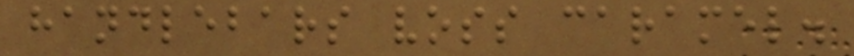handlebars voss caramel.
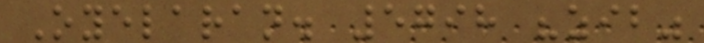Oyelaran. 5798 "zib"
